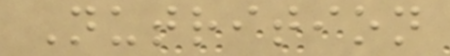Nutrition
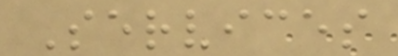Services
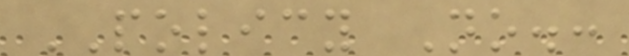POLICY No.:
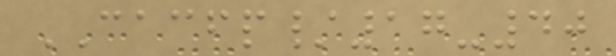CACFP/17-40
